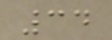34
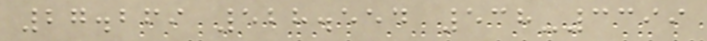27.269 528.554 538-3399
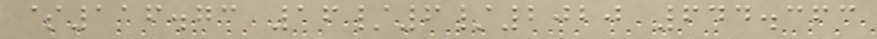$116.73 16/6/2020 644.363
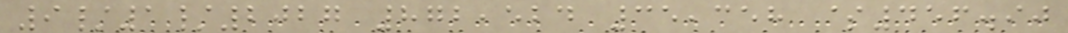9/1/2027 872,524 35,358 $456.90
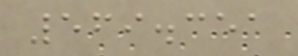569.351
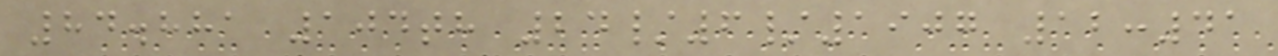84.881 104th 24/6/1907 12:41
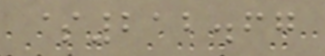$212.67
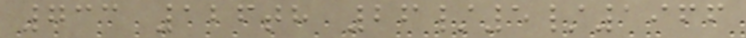733 126th 26/5/1966
